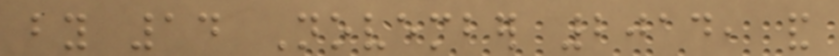by 14 November 2014, and
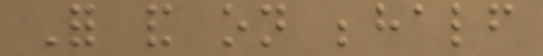For and on behalf
